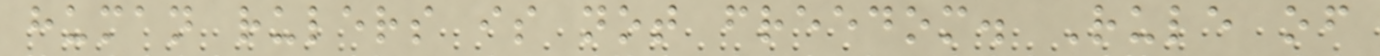human rulers is not freedom. Rule of
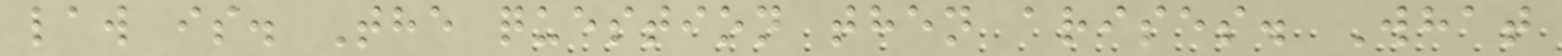law is. The question then arises. What
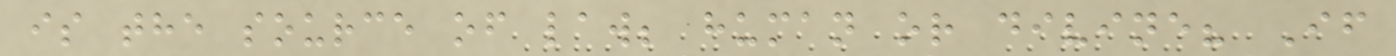is the source of law; human or divine? If
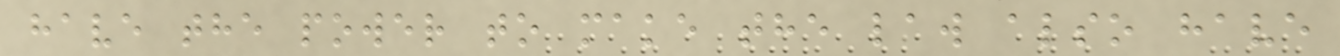have the power to make the law also have
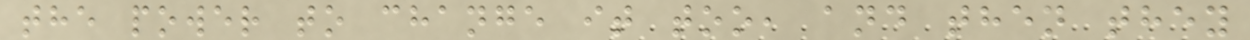the power to change it too, and then they
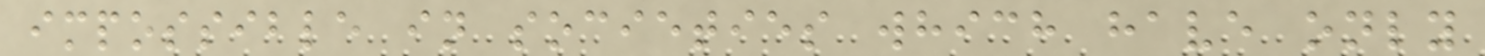impossible in societies which have only
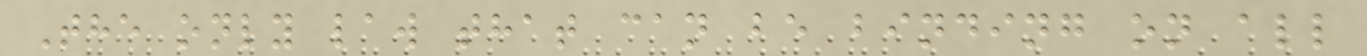The only law that can be binding on all
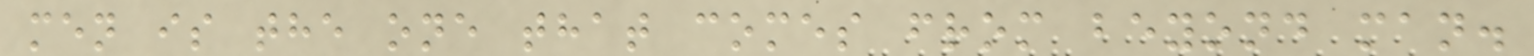men is the one that comes from beyond man.
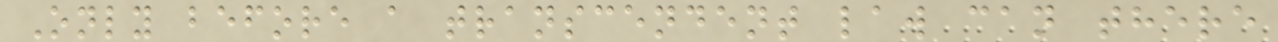Only before a transcendent law can there
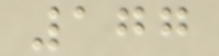177
